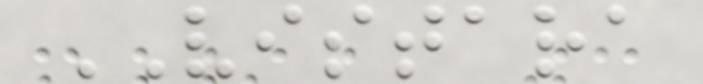VISTARA
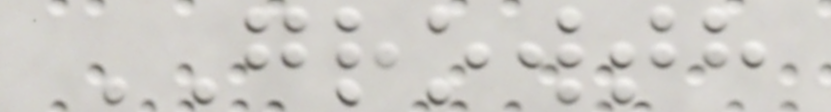GROWTH
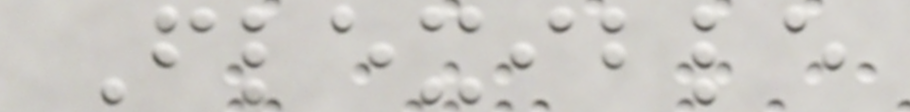Flexible
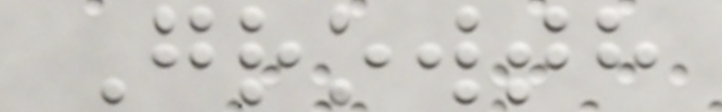Growth
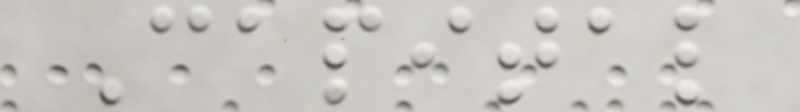Capital
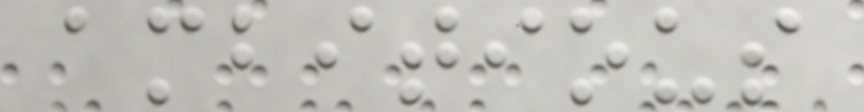ambitious
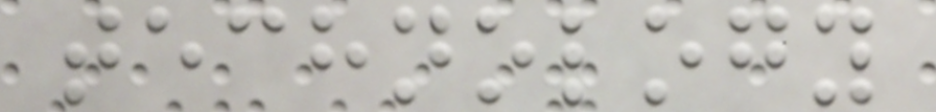technology
